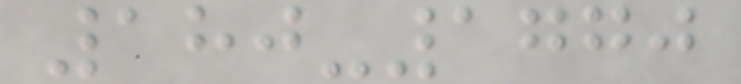180-1770
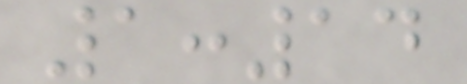1:14
